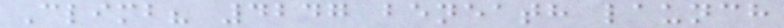Climb? 4247 beneath launch
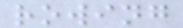rowing
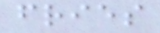fries
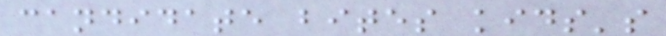candidate bites kids's
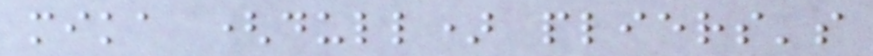mika (dull) pliers's
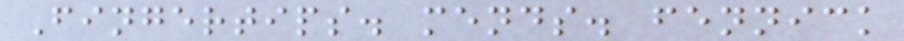Fingertips. mends. fennick
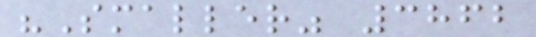"Smaller" 3862
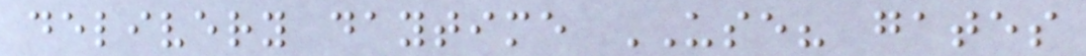delivery daytime USE? gates
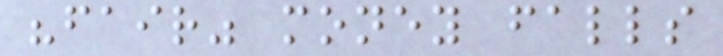"fair" money falls
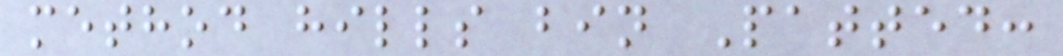method hills bin Patted:
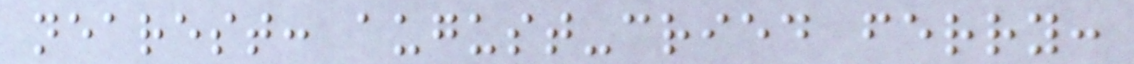nearest: august-cried ferry:
